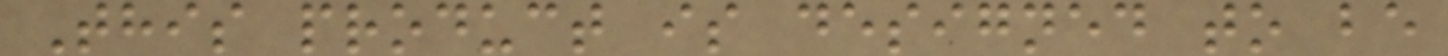This product is designed to be
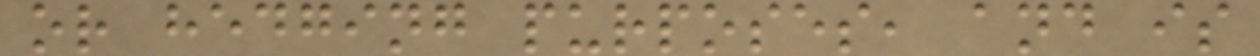or hedging purposes, and is
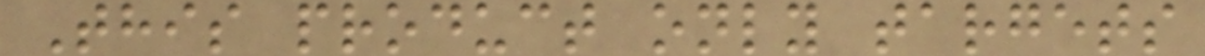This product only targets
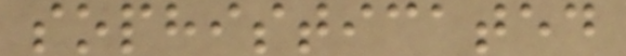sophisticated
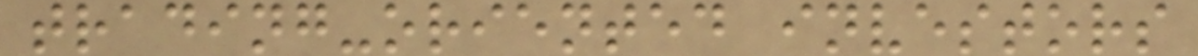trading-oriented investors
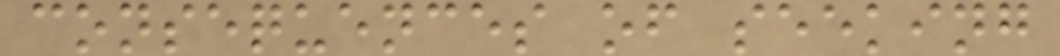consequences of seeking
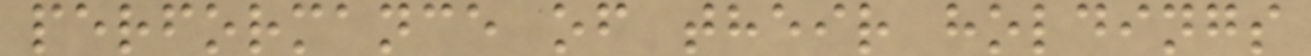performance of their holdings
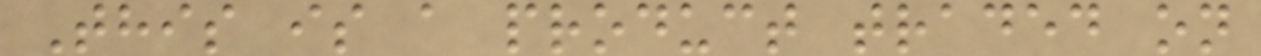This is a product traded on
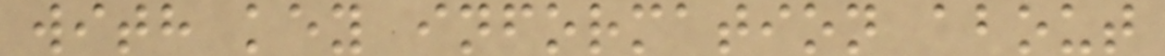with key information about
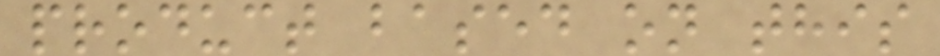product based on this
